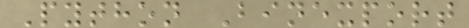Python Binexport
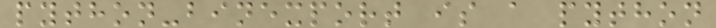python-binexport is a python
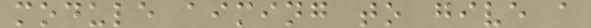module aiming to give a
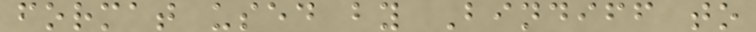format used by Bindiff to
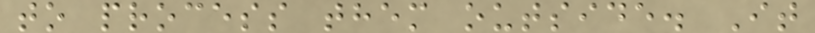to process them outside. It
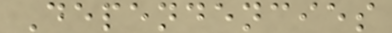Dependencies
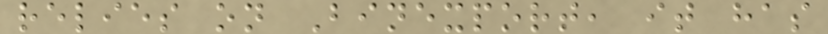relies on Binexport, it has
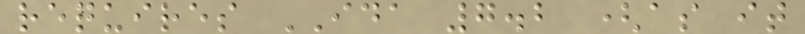requires IDA 7.2 (as it
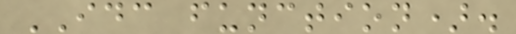IDC function).
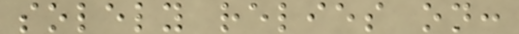solely relies on:
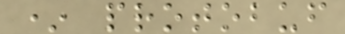* protobuf
